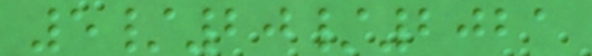5/20/2021
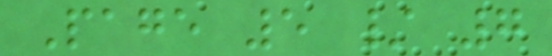Page 5 / 7
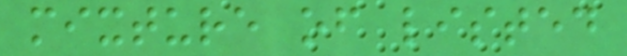mixture of listed
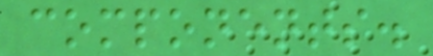components.
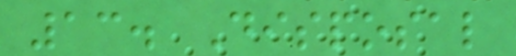13. Disposal
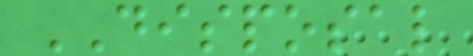DISPOSAL
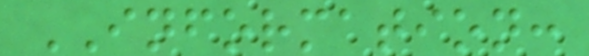INFORMATION:
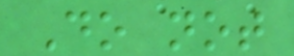Do not
